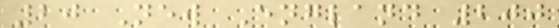20 New England 200
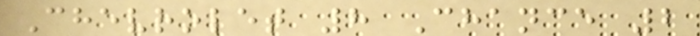Chevrolet 8 Chance 2
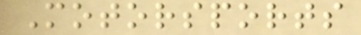Motorsports
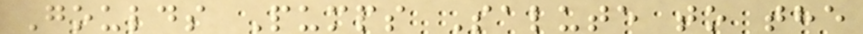Goulds Pumps Salute to the
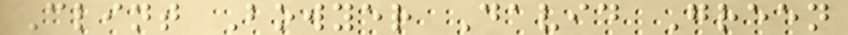Clint Bowyer David Green
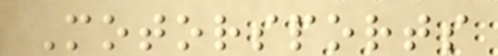Motorsports
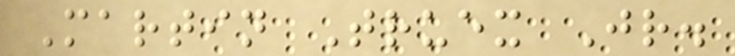Martin Truex Jr.
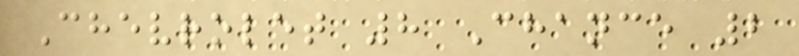Chevrolet 8 Chance 2
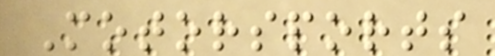Motorsports
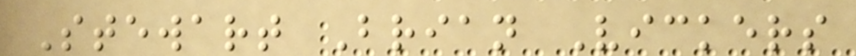Stewart Brian Vickers
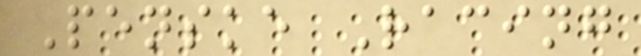Penske Racing
